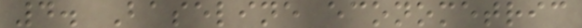4. Baseline econometric
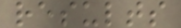results
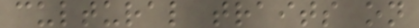cultural traits on
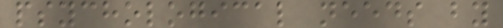psychological needs by
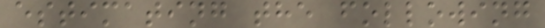estimating the following
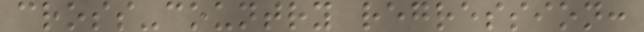cross-country regression:
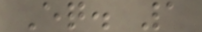Eq. 1
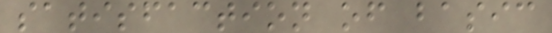satisfaction of basic
